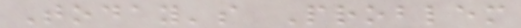Today's Problem
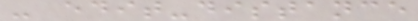- edit-distance
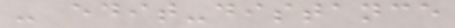- edit-distance
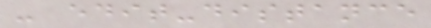- edit-distance
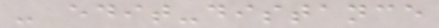- edit-distance
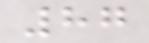87
